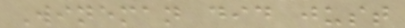Wineman did just
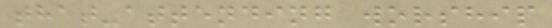that-attending worship
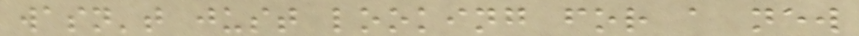wasn't just looking for a new
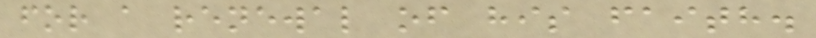for a renewal of his faith.
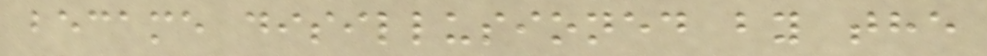became disillusioned by the
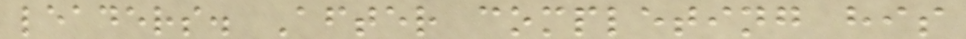leaders. After completing his
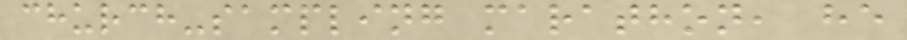church-sampling marathon, he
